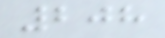208
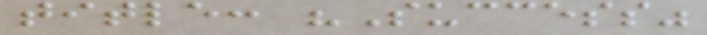title: "Success"
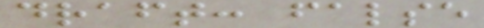draft: false
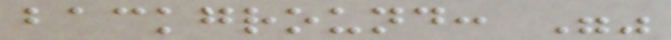background: ""
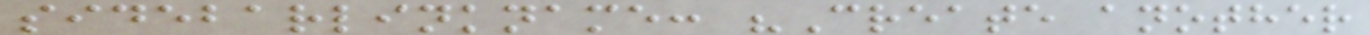sidebarlinkname: "Create another
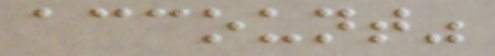account"
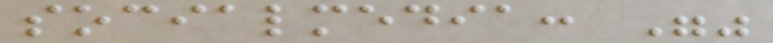socialmedia: ""
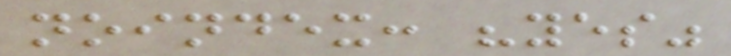noindex: "yes"
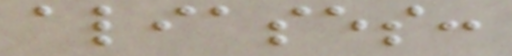aliases:
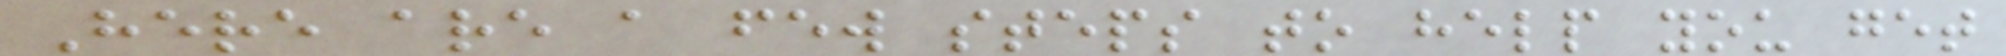Here are a few steps to help you get
